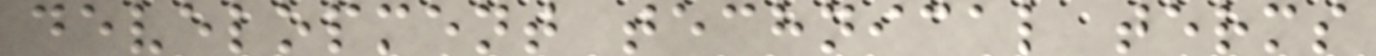development technical terms
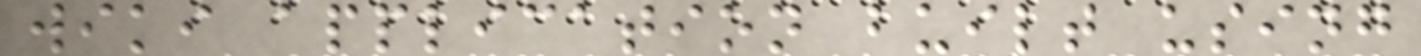wiki application built using
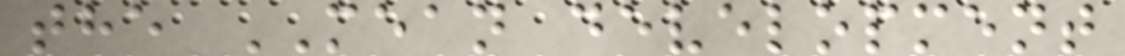the MEAN development
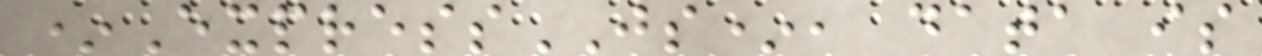*ExpressJS*, data is
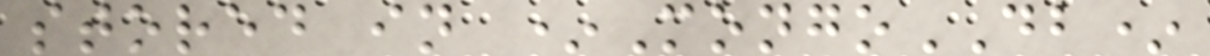stored in *MongoDB*
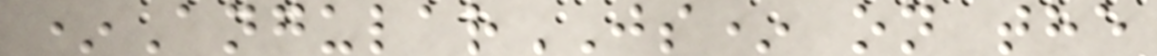*AngularJS* on the
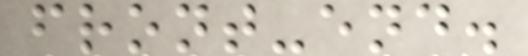front-end.
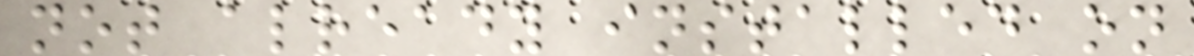not already installed on
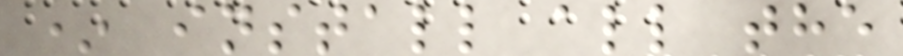* install all the
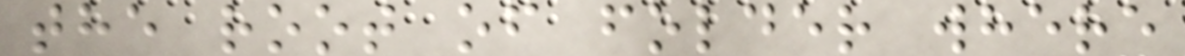the root of folder where
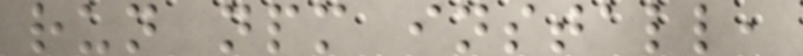run npm install,
